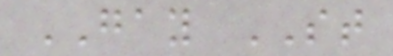GAY ST
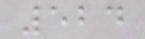524
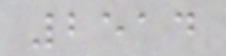2514
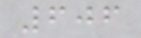606
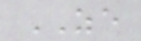ZE
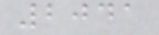2041
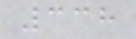338
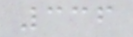336
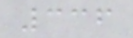336
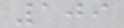109
